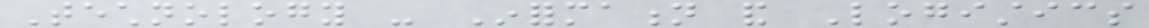Technology - Information and Logistics
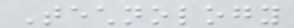Technology
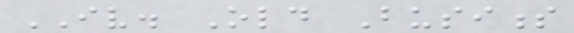IV. Old Business
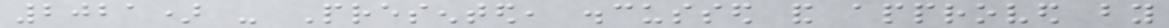2021) - Presented, discussed and approved by
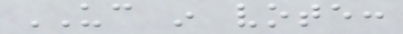UC in vote:
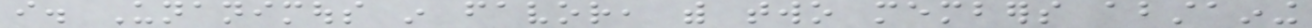i. Unanimous in favor, with two members abstaining
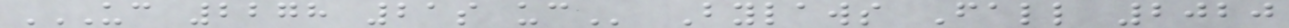UC 2278 21S UC Bylaws Fall 2020
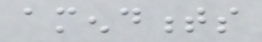amendments
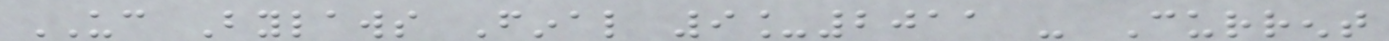UC Bylaws Final 9_2011 - Current
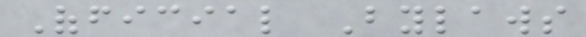Official Bylaws
